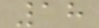18
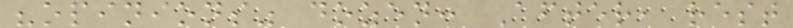"opinions" dozen: After, rest
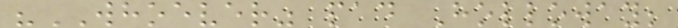"WHOEVER" pad Holloway;
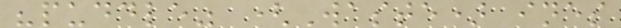"puddle" (Waste) ines
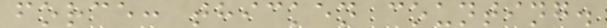force: thicken counting.
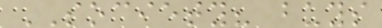SOCIETY? buys
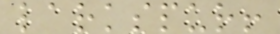larkspur!
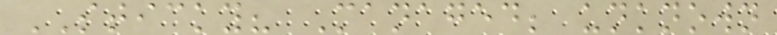STICKY? Managed; unknown
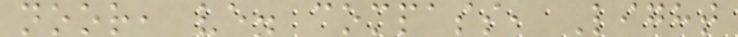noor, ve. compass, Light
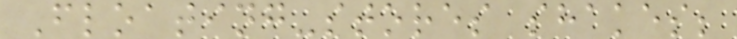Floating-stores shakes;
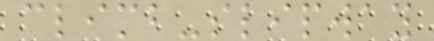climb-slipway
